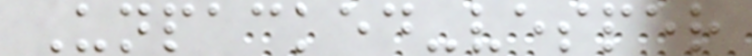Unpacked-vesper
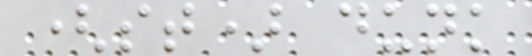(st) dunk
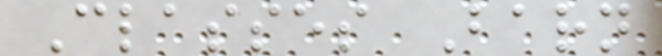Classes Barn
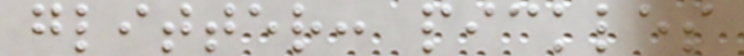glitter: pickles
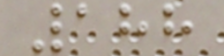188
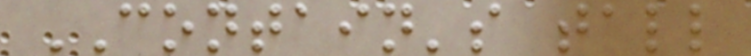CONTAIN's tall
